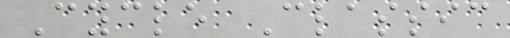Cycle Classic
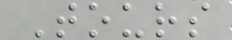Tours
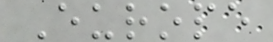Europe
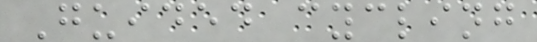Guided cycling
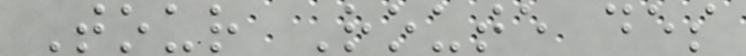Tour Route des
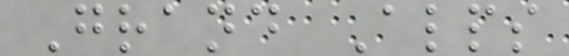Grand Alps
